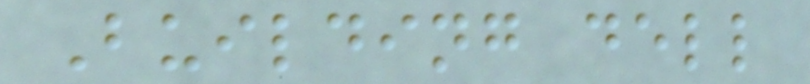Building dell
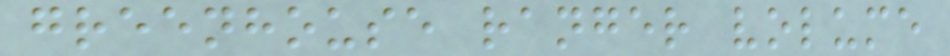greenhouse ranger volume
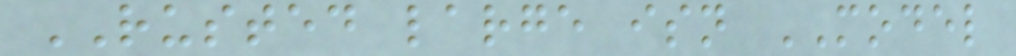RUSTED large isn MODEL
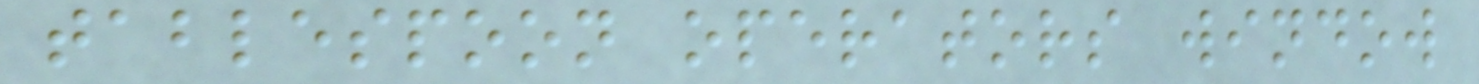tablespoon operators window
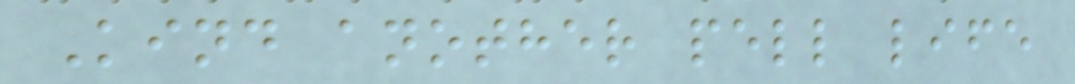Kind another pell life
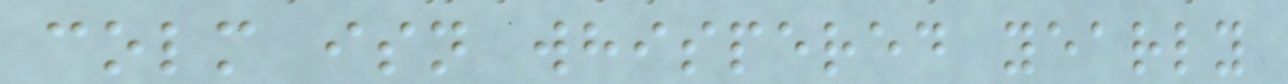colm isn whispered yearly
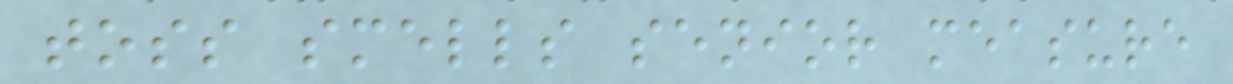toss smells senior measure
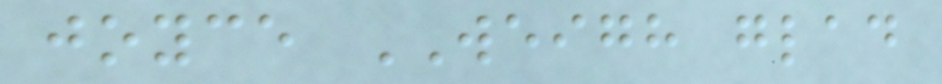joyce WEIGH glad
